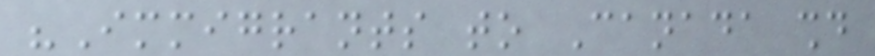"Immigrants to Canada should
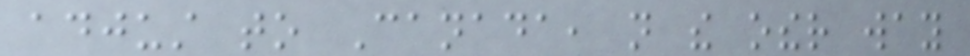adjust to Canada, not the other way
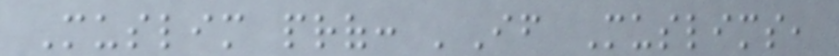Muslim prof: 'If Muslims,
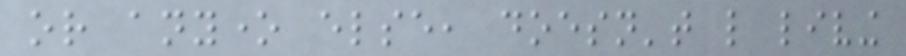or anyone else, doesn't like living
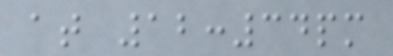at 12:34pm
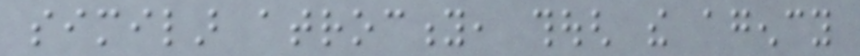similar atrocity, though the agency
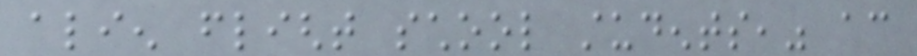alien flight school students," according
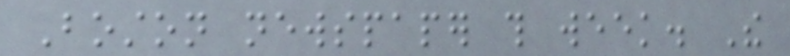Boston newspaper this week. The
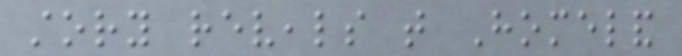story reveals that Homeland
